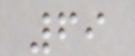69
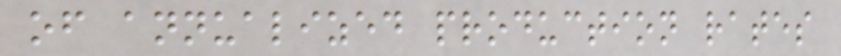of annualized production rates
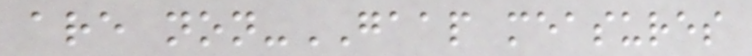are non-GAAP measures
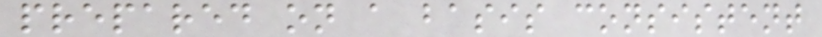prepared on a basis consistent
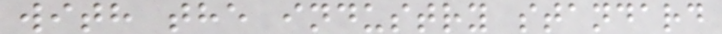with the industry standard
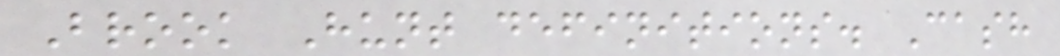Brook Hunt definitions. Cash
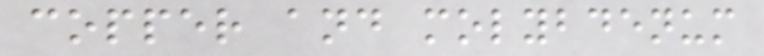copper and molybdenum
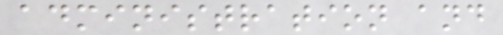administration and
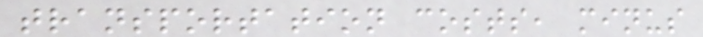transportation costs, minus
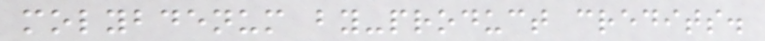molybdenum by-product credits.
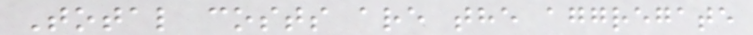Total costs are the aggregate
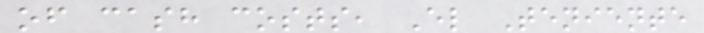of cash costs, El Teniente
